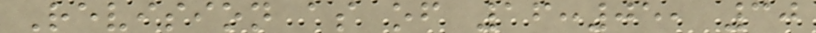Revision as of 16:05, 30
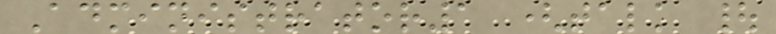Administrator1 (talk |
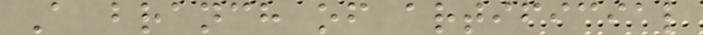A branch of artificial
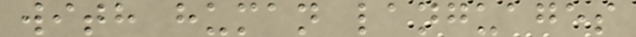with human languages
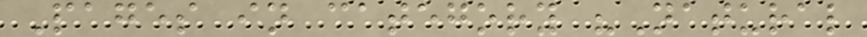Pages in category "Natural
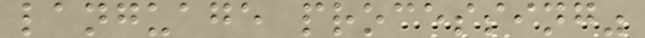language processing"
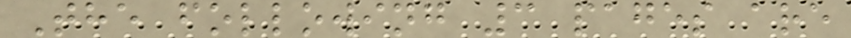The following 3 pages are
